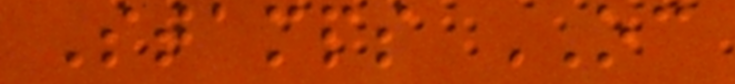Stamps OC
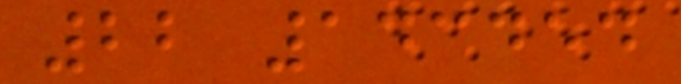22 143454
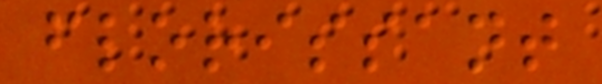florissant
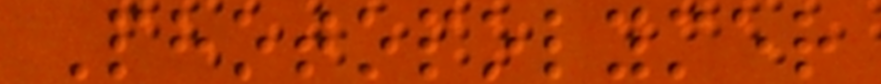Photopolymer
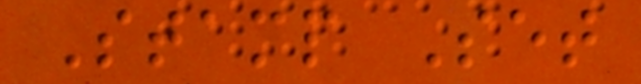Stamp Set
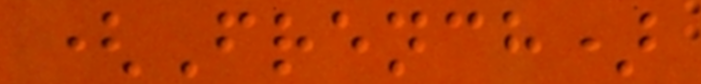(French)
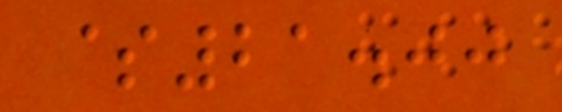$21.00
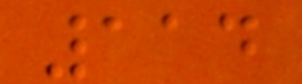114
